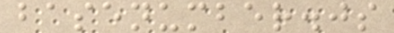basenumber.js
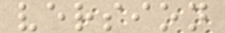version
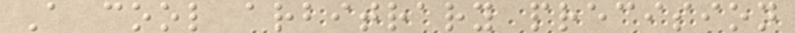A cool arbitrary precision
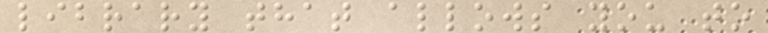library that allows you to
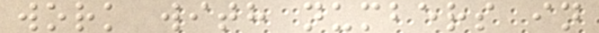work with numbers in
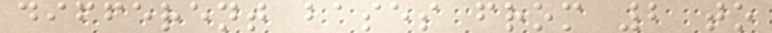different bases from 2 to
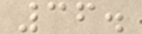36.
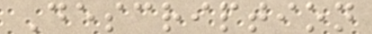Description
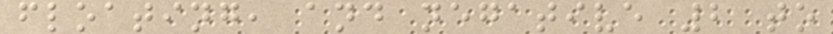floating, and negative 2 to
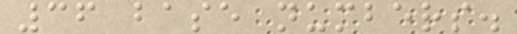36 base numbers.
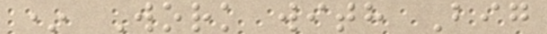* Work with Big
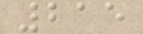215
